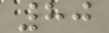80
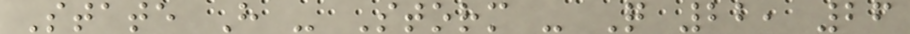State H - Storm - Q 22, 26
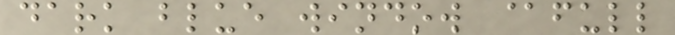dark blue window @full
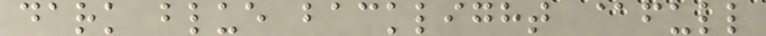dark blue backlight @full
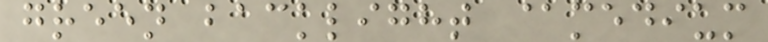green backlight @medium
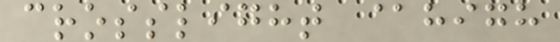crosslight @high
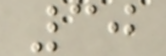30
